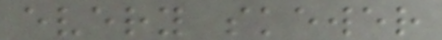every skewer
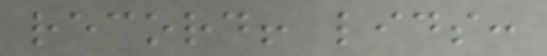record! lids:
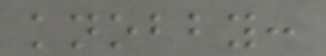knobby:
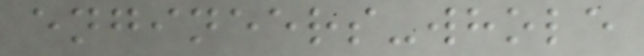engineers-whole
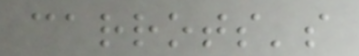carrots's
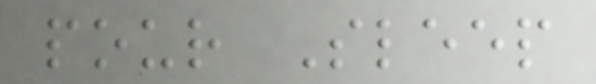pour Sleep
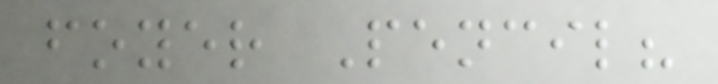foyer Pencil?
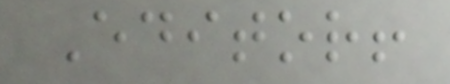Editor!
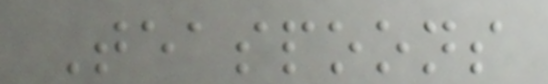Teaspoons
